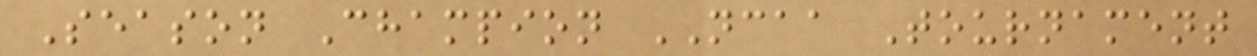Season Champion NCAA Tournament
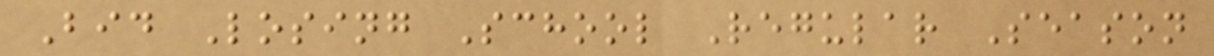Bid Losing School Regular Season
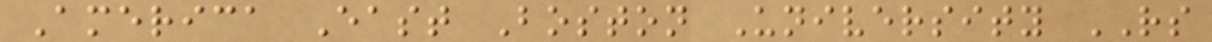America East Boston University RS
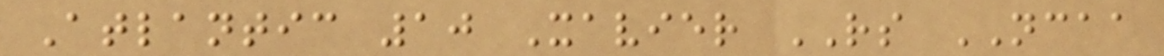Atlantic 10 Xavier RS NCAA
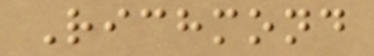Richmond
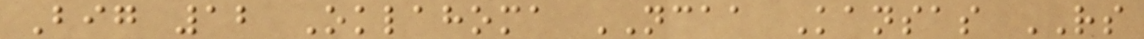Big 12 Oklahoma NCAA Kansas RS
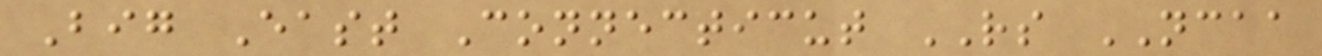Big East Connecticut RS NCAA
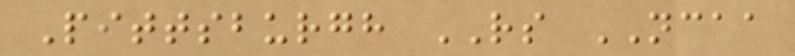Pittsburgh RS NCAA
